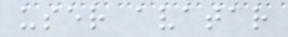user avatar
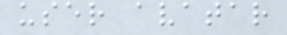user avatar
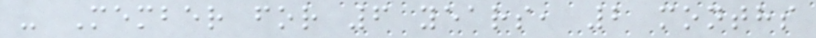- Member for 6 years, 2 months
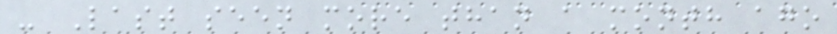- Last seen more than a month ago
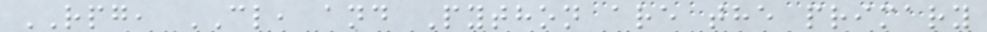RPG, CL, and Python are the primary
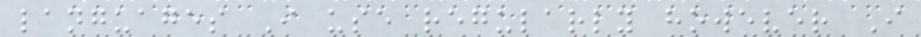languages I use regularly however I
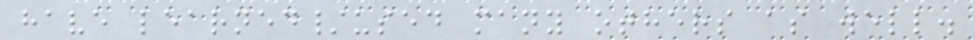have learned/used many others as well.
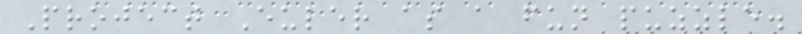Project Euler as a fun puzzle.
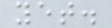yet.
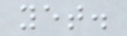yet.
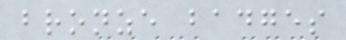bronze badges
